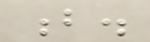b.
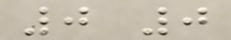0 0
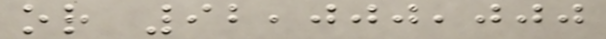or 92,000,000
